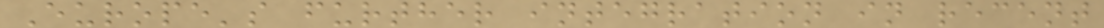Europe's further integration in recent
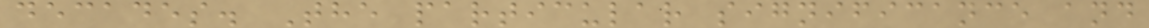decades. The particular significance and
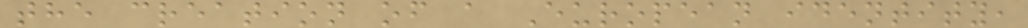the creation of a European identity,
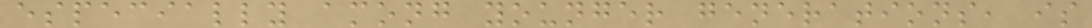especially among younger generations, is
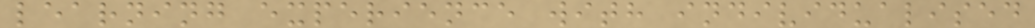learning experience with individualised
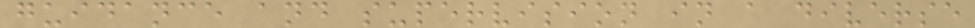guidance and supervision in a diverse
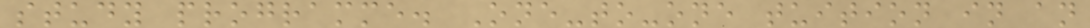study programme. One-to-one tuition in an
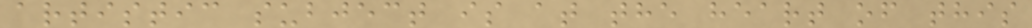artistic subject is at the heart of this
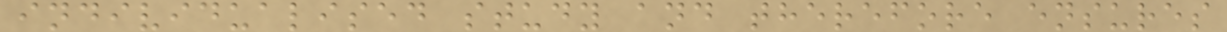individualised study and therefore ensures
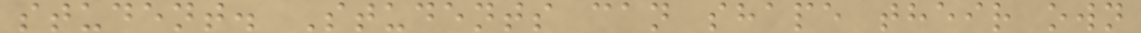student. Students can shape their own
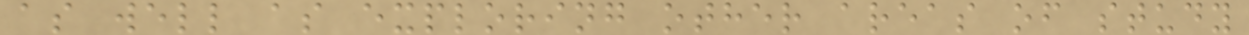as well as exploring other areas of study
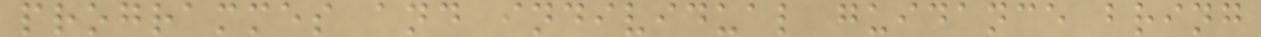programmes and individual guidance bring
